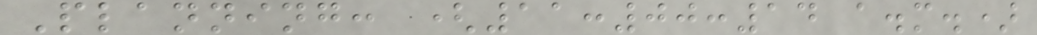Planning: (11:00:14 a.m.)
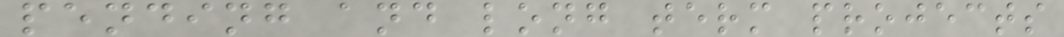pending and long term projects
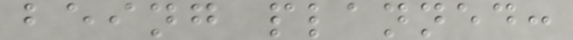being planned:
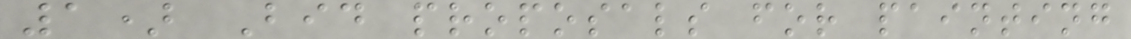1) Bid proposals for painting
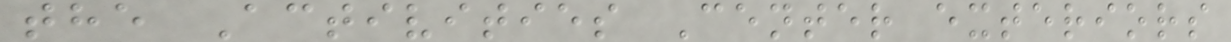the Activities Center exteriors
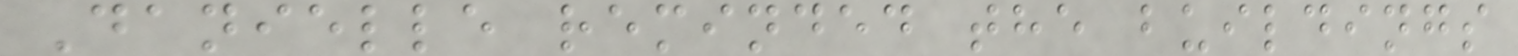Danielle reminded the buildings
